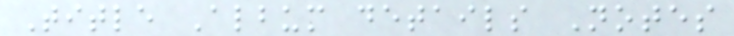Title Album details Notes
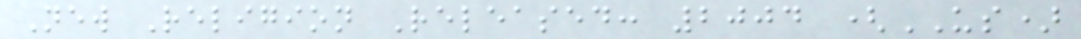New Religion Released: 2004 (US)
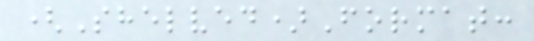(Shelved)Format:
